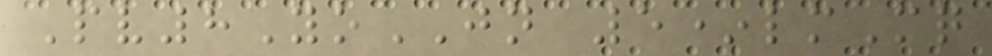Pv8YoJN 5*lmMq
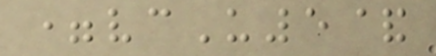=vcU5&
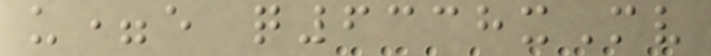u=e q6338xMv
